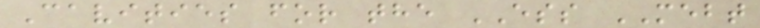Cavities for the ESS MEBT
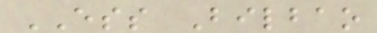ESS Bilbao
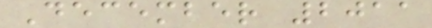December 2011
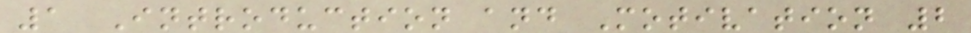1 Introduction and Motivation 2
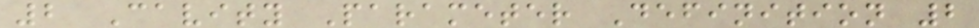2 Cavity Parameter Definition 2
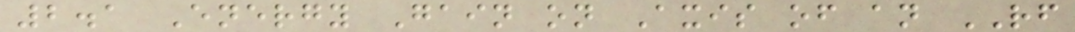2.1 Energy Gain on Axis of an RF
